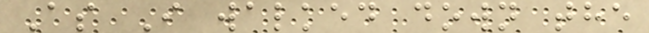As I walked down the
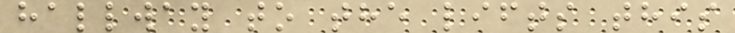hallway to the lifts this
